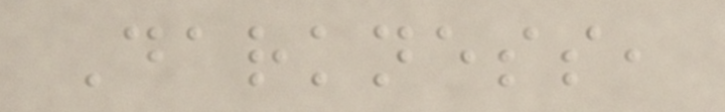Darkness,
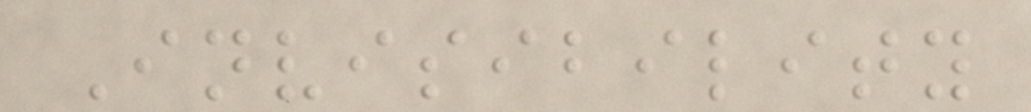Invisibility
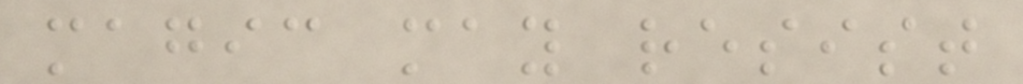magic may resist
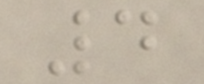4
